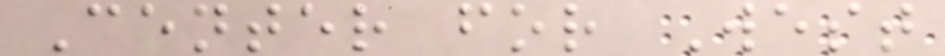Center for West
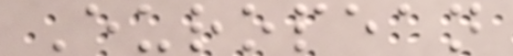European
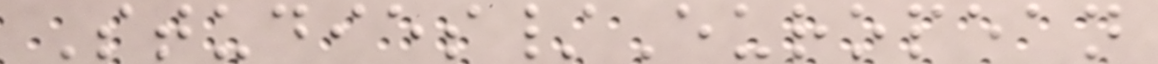Studies/European
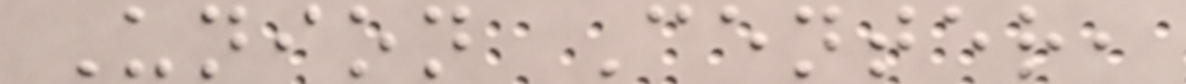Union Center,
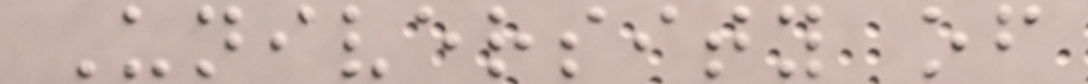University of
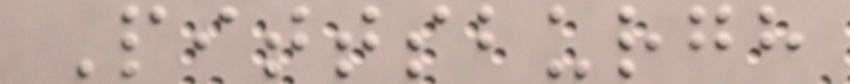Pittsburgh
